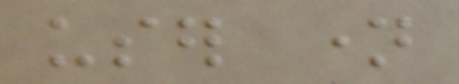user name
